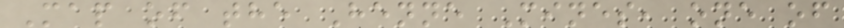Map of the Henne Mines, one of
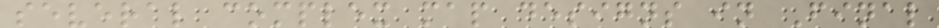several complex map designs in Final
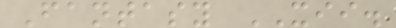Fantasy XII.
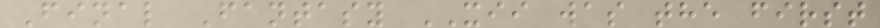Final Fantasy XII was the first
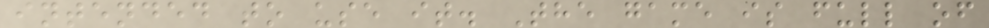intended to use it. The game is full of
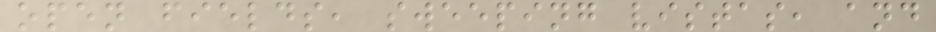open fields, sweeping vistas, and
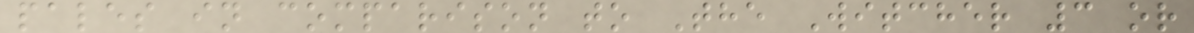pales in comparison to The Witcher 3 or
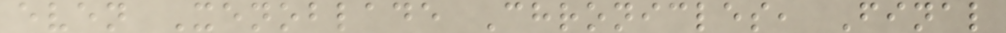even Xenoblade Chronicles, Final
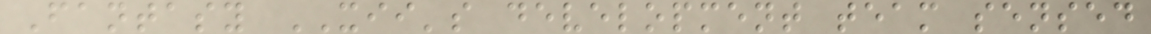Fantasy XII's development team sensed
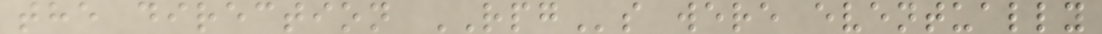the direction RPGs were eventually
